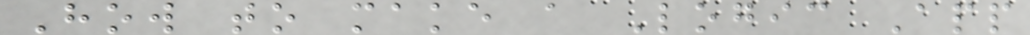How to make a Logic App
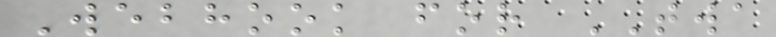Webhook for TWA
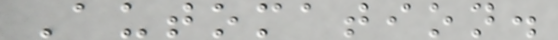Automation.
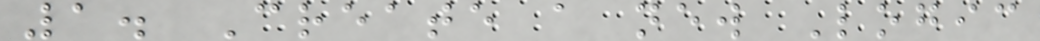1. Create a new Logic
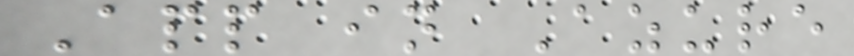App in Azure
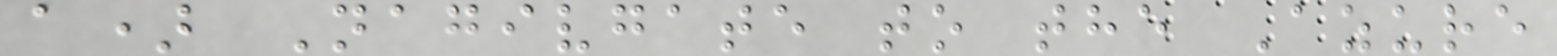a) Nagivgate to the Azure
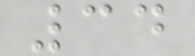34
